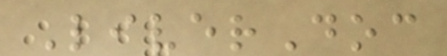LiverDoc
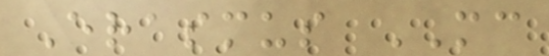Erasmus MC
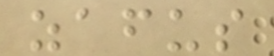zafus
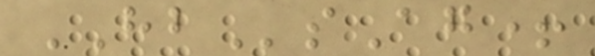HBsAg+
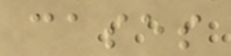cases
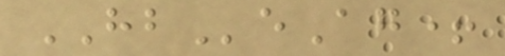HBeAg+
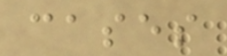cases
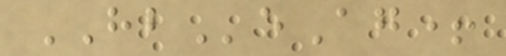HBeAg+
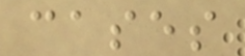cases
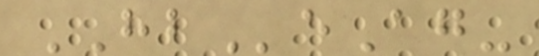HBeAg-
